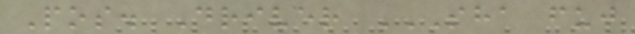Pos. Driver SHA FUJ
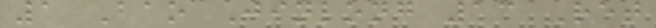1 Bao Jinlong 13 Ret
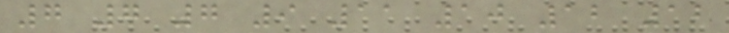7 7 7 9 11 10 12 12
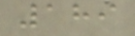189
